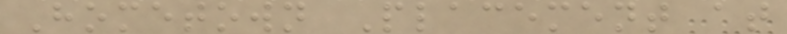Hometown Placement at
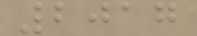2017
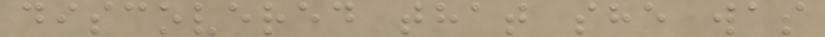discovered that she was
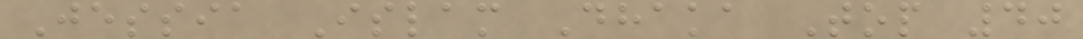Jessia Islam Dhaka Top 40
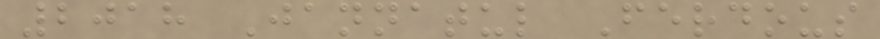2018 Jannatul Ferdous
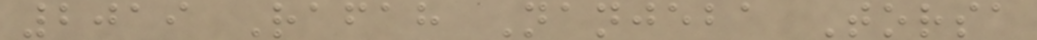2019 Rafah Nanjeba Torsa
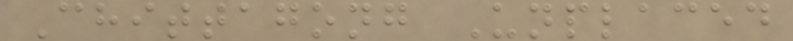Chittagong Unplaced
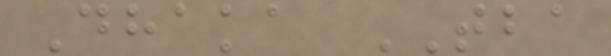Dhaka TBA
